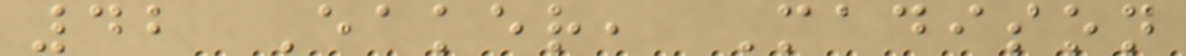42 Eaker, Madison
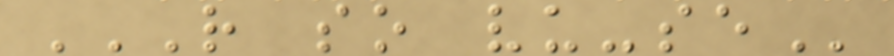R SO VU-SE
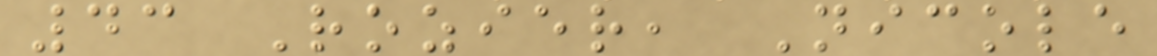43 Rozier, Nicole
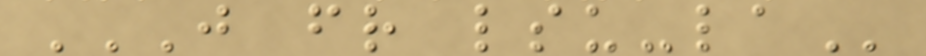J FR LSU-LA
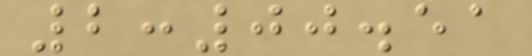2:00.51
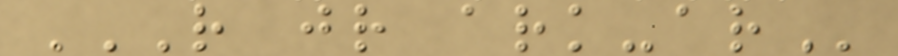R JR ARK-AR
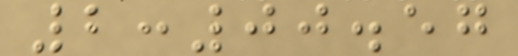2:00.57
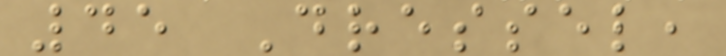45 Dressel,
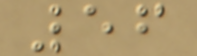56
